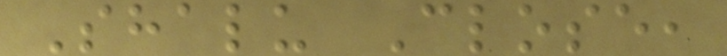Shalu Close,
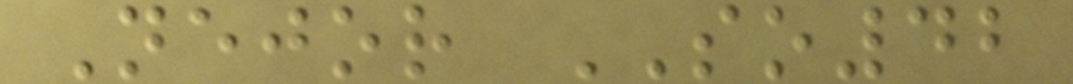Nejor SO42
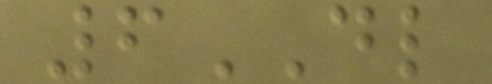6DL
